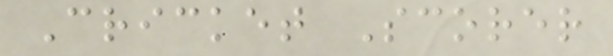Cricket Scorer
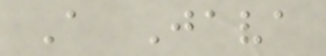A Java
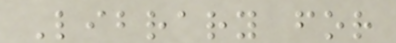Library for
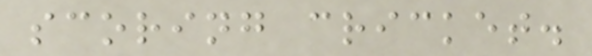scoring cricket.
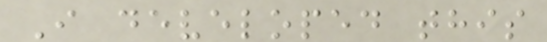I developed this
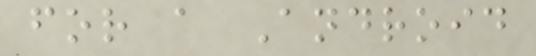for a Android
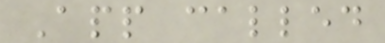App called
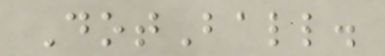DotBall.
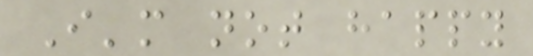I'm not happy
